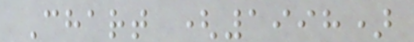Chart (1998)
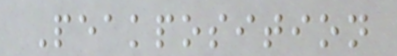Peakposition
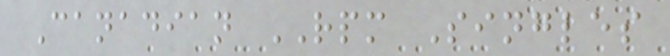Canadian RPM Singles
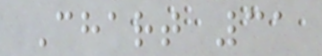Chart 31
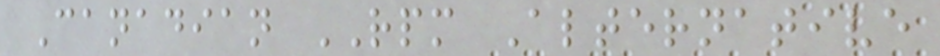Canadian RPM Alternative
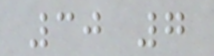30 7
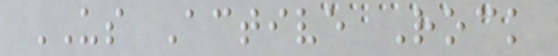US Active Rock
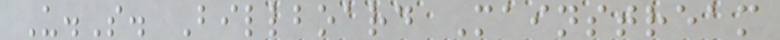U.S. Billboard Mainstream
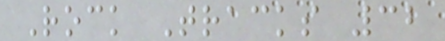Rock Tracks 32
